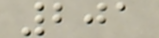201
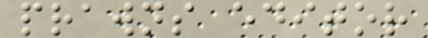prawns editor
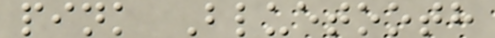pink Bluetooth
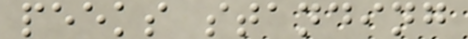peeks standing
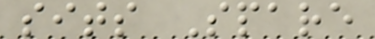sits Spare
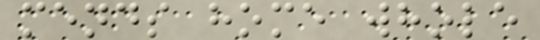mends home whole
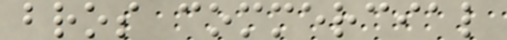bros commercial
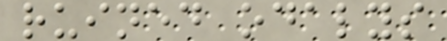ruined odalys
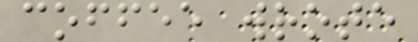coffee wrote
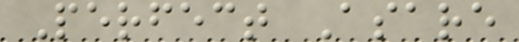Perfect Asare
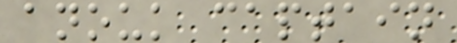anouk captain
